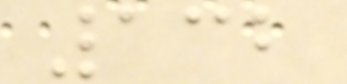132
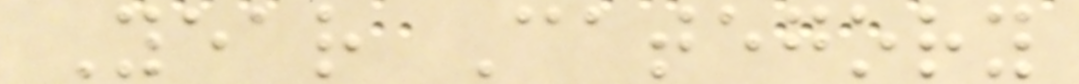Year Category
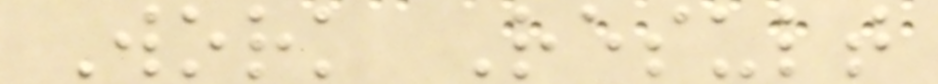Work Result
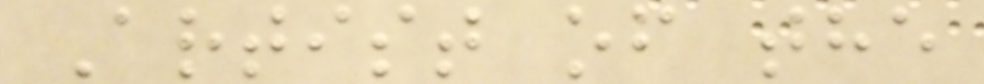Artist of the
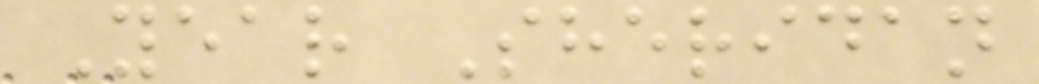Year Sheridan
